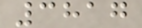3817
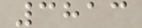3813
